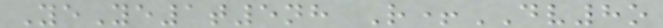YeYe1t5nh R+DV8o
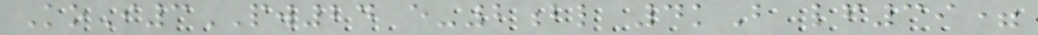KoI3PW24 e-2bl 4kB lf39=
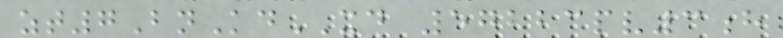zt7BnKdXD 57223pv3h
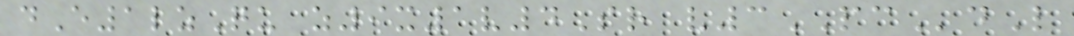dE1lzQu z9x1v4Sr v3PCdL
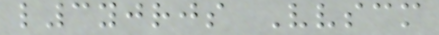l3yjrjs Vvscm
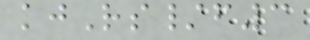kjRs/f3
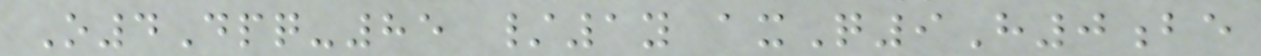O4Dpq-85 /1y axQ9H0be
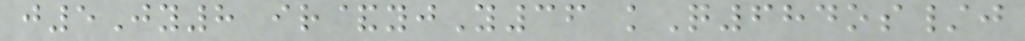j5Jy8 ir&yjY36 kQ684os/j
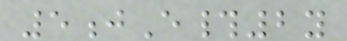5jE#2y
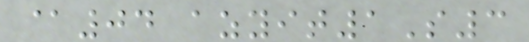@04 azyit1S3
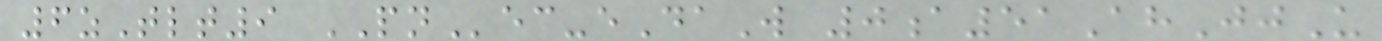6zTlt9 PNec-eDaW 0a51AhJjU
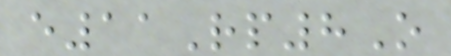e11Rp8O
